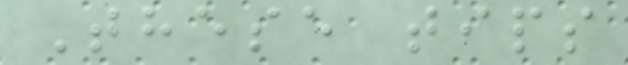These tips
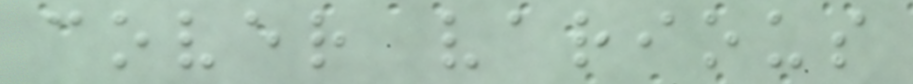cover various
